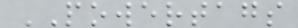POWERTAGS
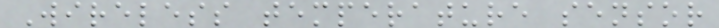Wireless temperature sensor
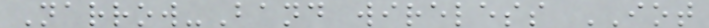Narrow-Band wireless IOT
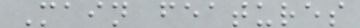Main features
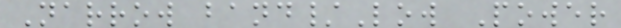Narrow band/Low Power
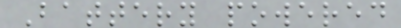Battery powered
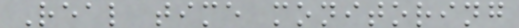Real time monitoring
